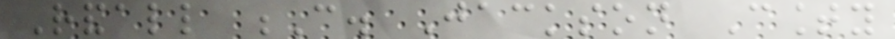Randall C. Jackson County
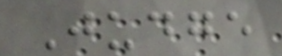Judge
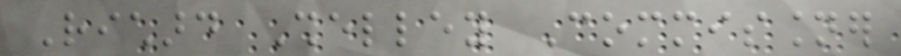Richard Shelley Commissioner
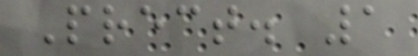Prect. 1
